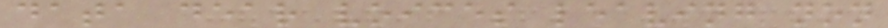data dear voices leaving non
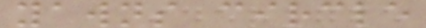yawns circle
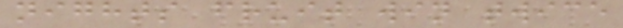nights fruit win twice
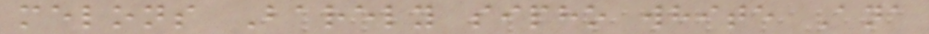melons Barely sipho white Ana
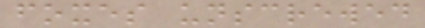foxes unscrewed
